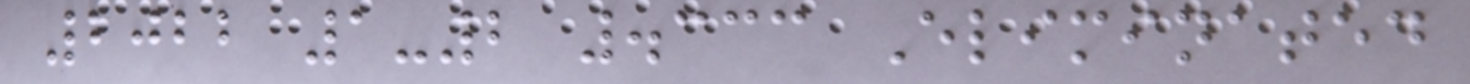2022 1-2 .333 Eliminated
